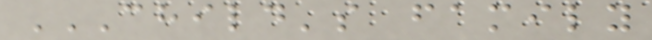CHILD'S FAMILY
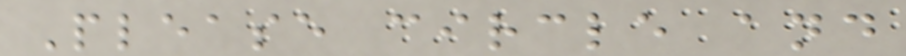Please circle and
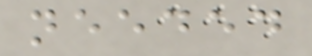needed
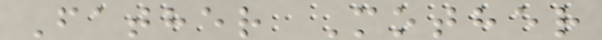Father Mother
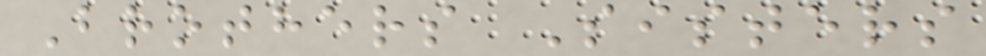Brothers Sisters
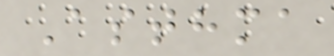Asthma
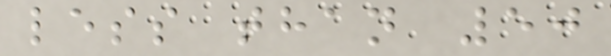less than 50
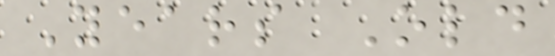Years Old
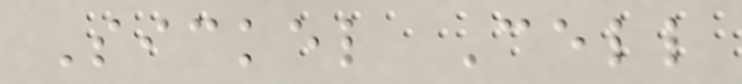Sickel Cell
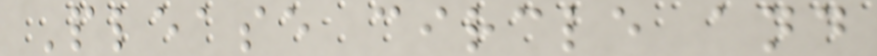Please circle and
